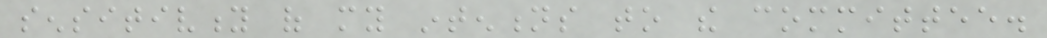sensitivity of my intentions to the committee.
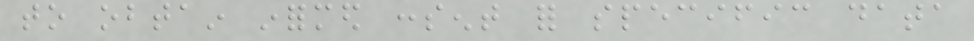to obtain informed consent for specific data
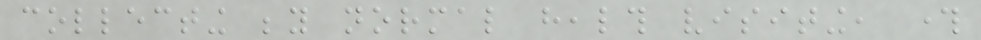collecting beyond normal health visiting, through
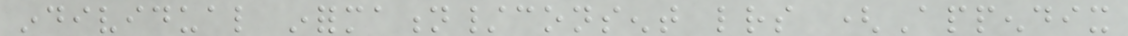individual information/consent letters (Appendix
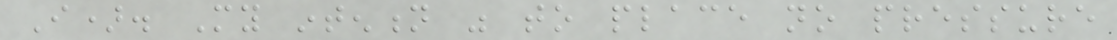I). My intention was to place no pressure
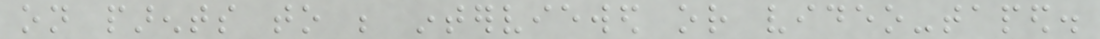on parents to be interviewed or video-taped.
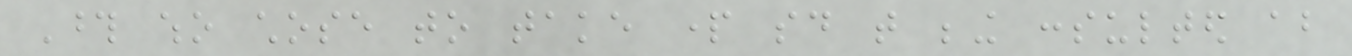Those who chose to take part said that being consulted about
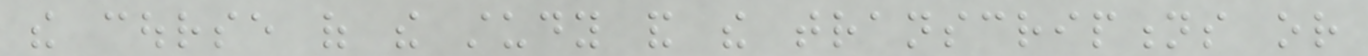the course of the study and the transcriptions or
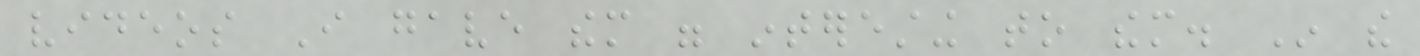videos I gave them were interesting to them. In the
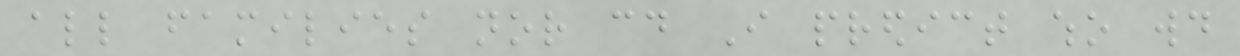all families nor could I predict who would
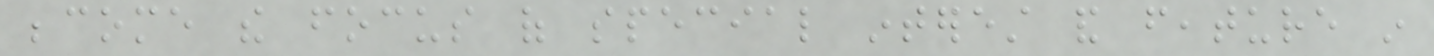become the focus of special interest and feature in
